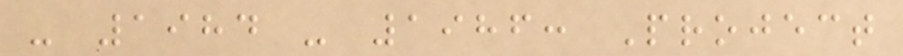- 1984 - 1986: Project
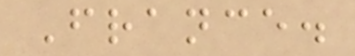France.
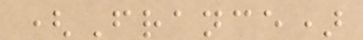(France)
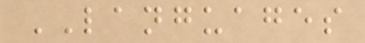LANGUAGES
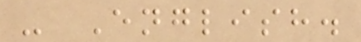- English.
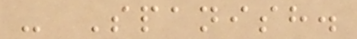- Spanish.
